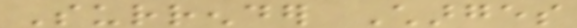Surrender Charges
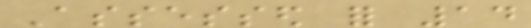Assessed for 14
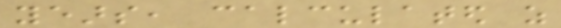years, calculated as
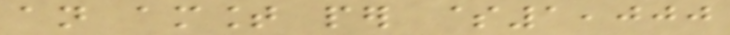an amount per $1,000
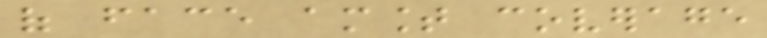of face amount coverage
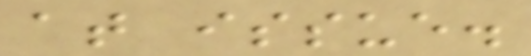at issue.
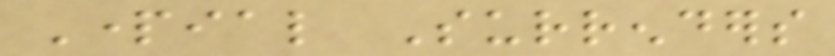Partial Surrenders
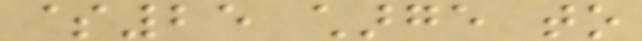$25 charge to
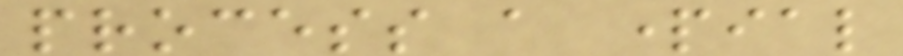process a partial
